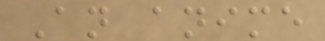An anime
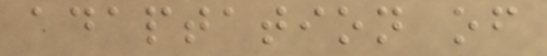adaptation of
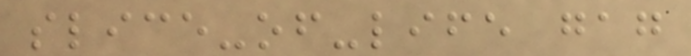slice-of-life gag
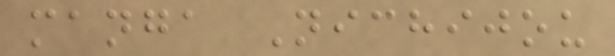manga Nichijou
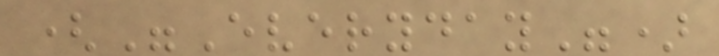("Everyday")
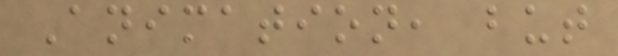Animation, but
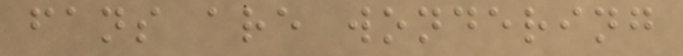fans are wondering
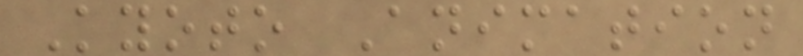Kyoto Animation
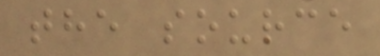the source
